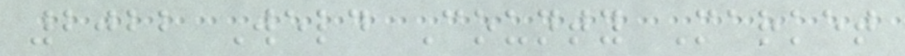2022 Weld County Market
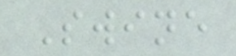Swine
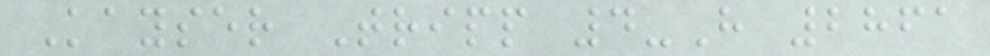Kayser Tripp 4-H 2861
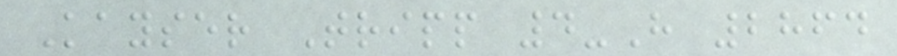Kayser Tripp 4-H 2864
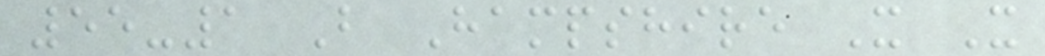55-1 B Hampshire X X
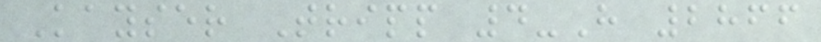Kayser Tripp 4-H 2866
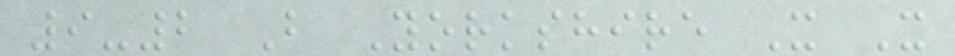9-2 B Yorkshire X X
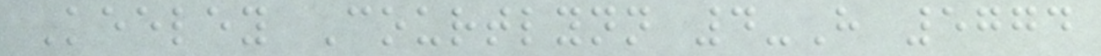Keeley Courtlynn 4-H 5774
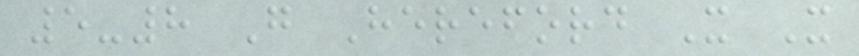5-8 G Hereford X X
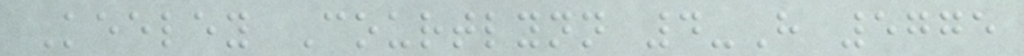Keeley Courtlynn 4-H 5775
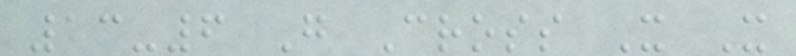13-6 G Cross X X
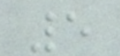5
